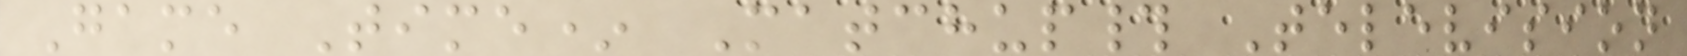Game Time* Matchup# Television
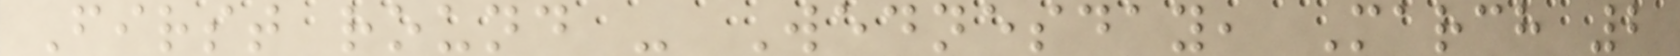First round - Wednesday, March 2
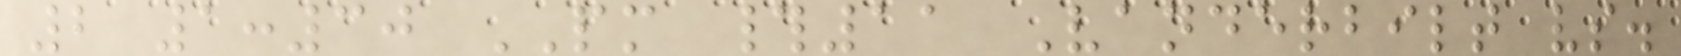2 1:30 PM #11 Vanderbilt vs.
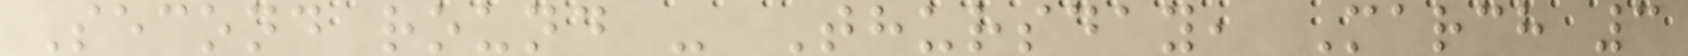Second round - Thursday, March 3
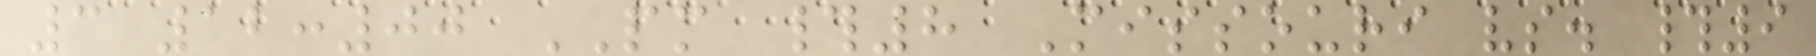3 12:00 PM #8 Missouri vs. #9
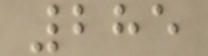285
